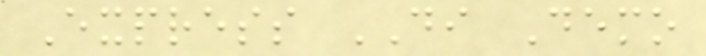Express DI Demo
